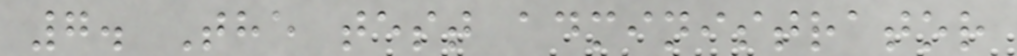7. The test administrator
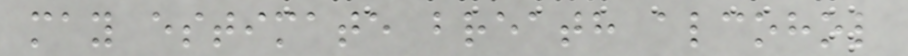may estimate breath alcohol
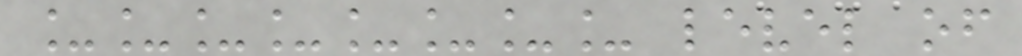________ level of
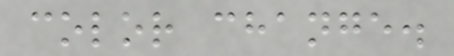color change.
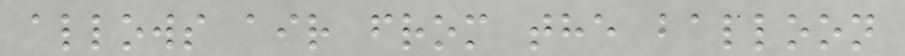allows air from the balloon
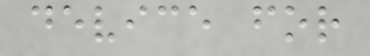device for
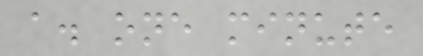a. one minute
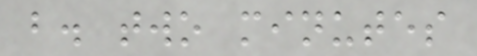b. two minutes
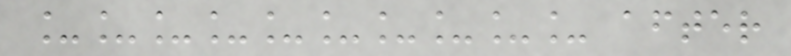__________ after
